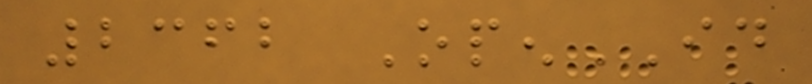2362 OpenID
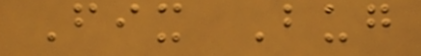Fix Bug
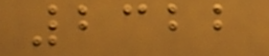2322
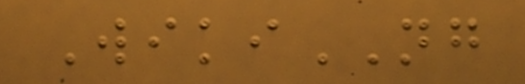WikiNG
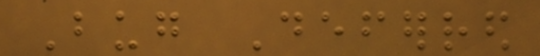Bug Deferred
